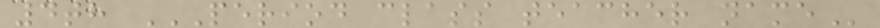4th PERIOD CLASS TEACHER NAME
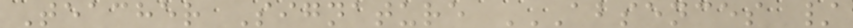Teacher Signature ABSENCES /
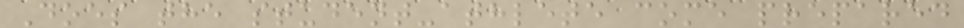Does the student-athlete come prepared
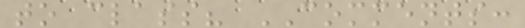to class? COMMENTS:
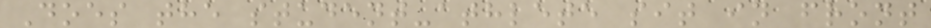Does the student-athlete sit in front
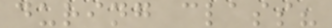during class?
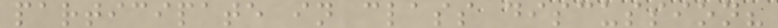participate in class discussion?
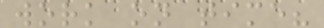work on time?
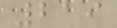219
